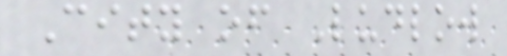City of Ludlow
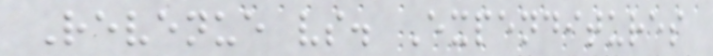Revenue vs. Expenditures
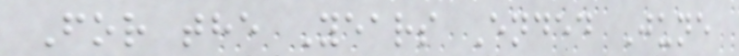For the Years Ended June
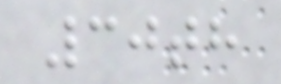30th
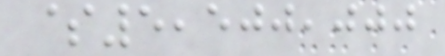$5,500,000
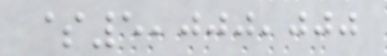$5,000,000
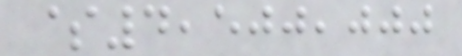$4,500,000
